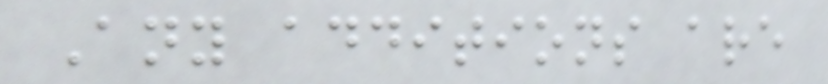Any additions are
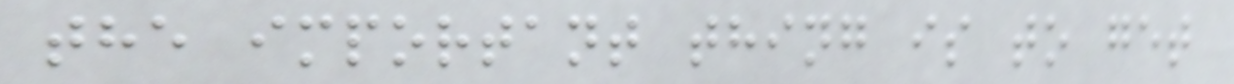the important thing is to get
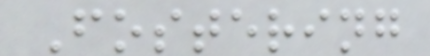Fostering
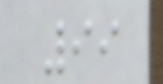99
